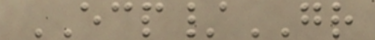ECP/GR
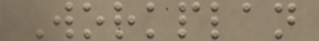Workplan
